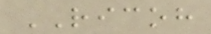RICOH
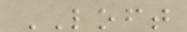LOFT
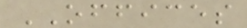OFFICES
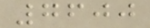7600
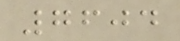7604
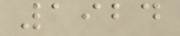1924
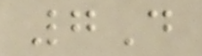7D
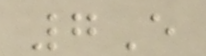7E
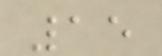15
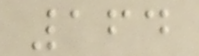164
